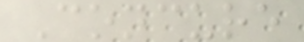Concure
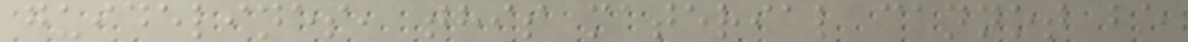guidelines, this material cannot be
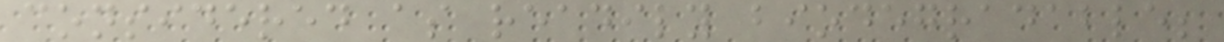considered as readily biodegradable;
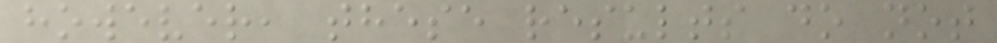however, these results do not
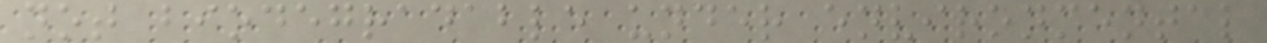not biodegradable under environmental
